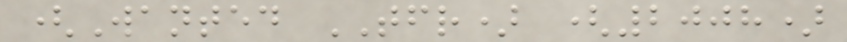(Wanted TFR) (2008)
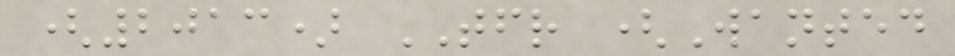(2013) TFR (Wanted
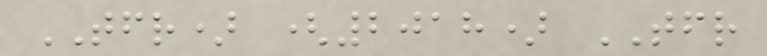TFR) (2018) TFR
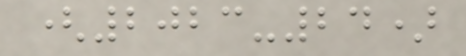(2023-24)
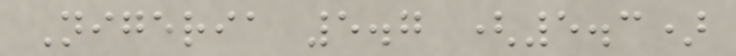Nigeria 5.7 (5.3)
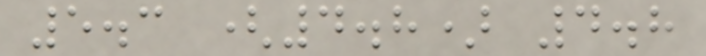5.3 (4.8) 4.8
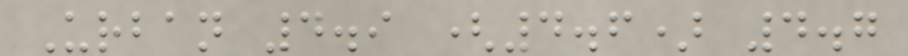Urban 4.9 (4.6) 4.7
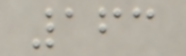163
